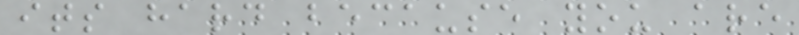its hard because you are
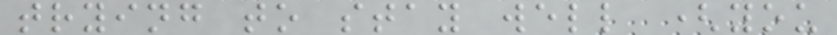trying to stay well (you
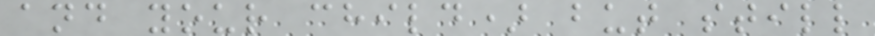and your child) but still
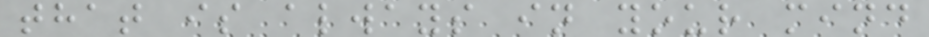that is always in your mind
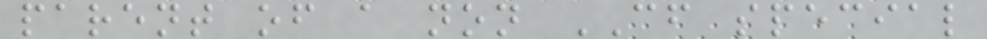parent of a non CF special
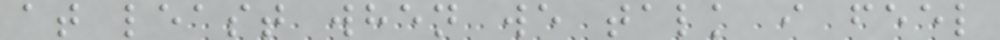at least when we talk i feel
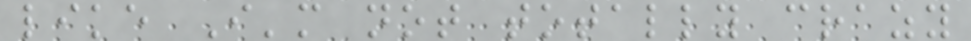like I'm not totally crazy
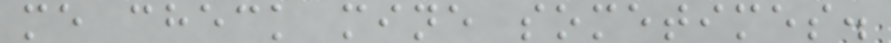me check mine sometimes.
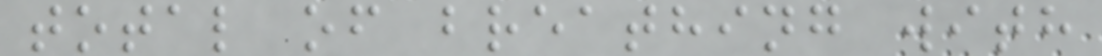total of breathing with
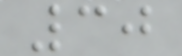30
